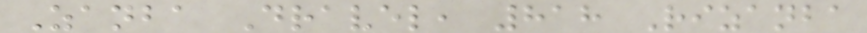Zanba Dravel, 818 Rizanba
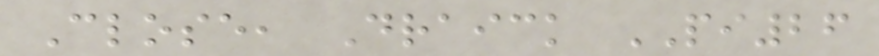Close, Draick PI26
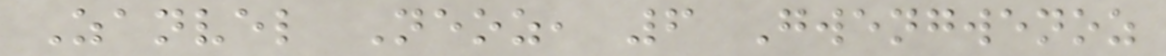Zanvel Neoz, 6 Gwengwenoz
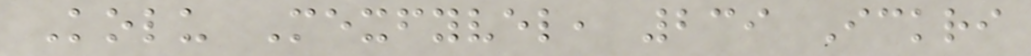Kolu Mexfyvel, 239 Ickri
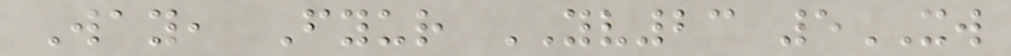Way, Fyur YV23 5XW
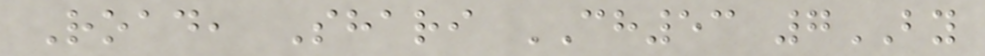Road, Shari CH53 7BY
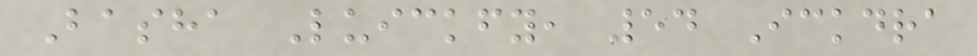Basha Luickfy, 54 Ickdra
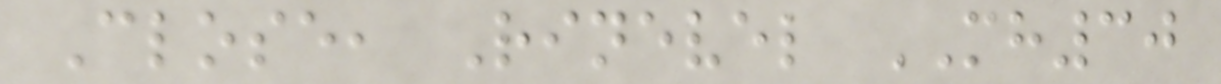Close, Rinevel MH30
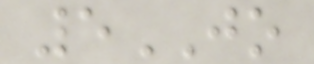5JO
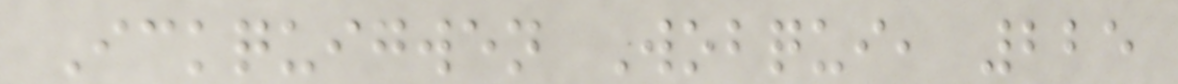Ickquigwen Wobqui, 225
